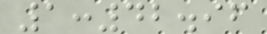1:42.96
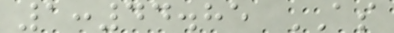1:44.85 AS
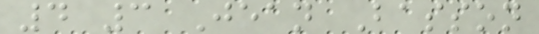4 3 Jean Basson
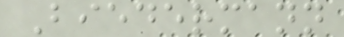Biedermann
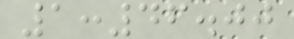1:46.00
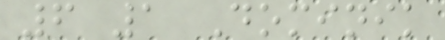6 1 Dominik
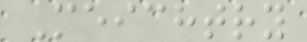Meichtry
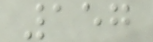157
